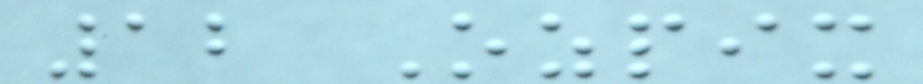12 Ozpix
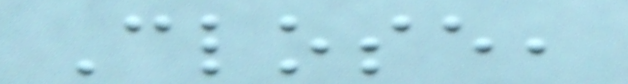Close,
